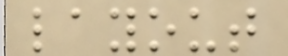layout
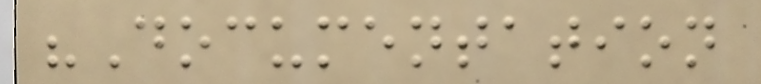"Documentation
